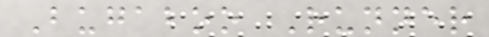Bugaboo Runner
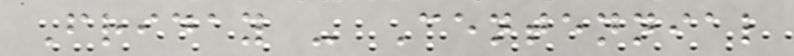Friday - Centennial
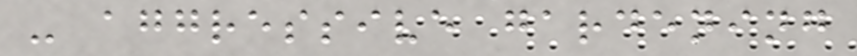- aggressive gardening
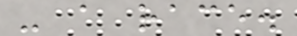- a race.
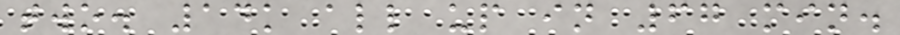two. 14k all up in 67 min.
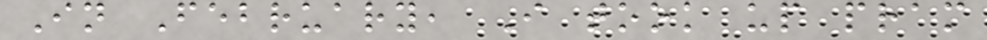In February, I took up pram
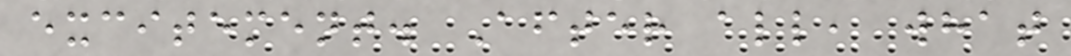excitement. After all, what
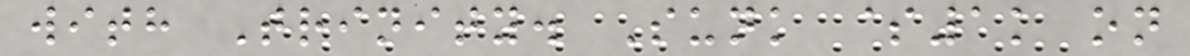with Trinity. Sunk $1k on
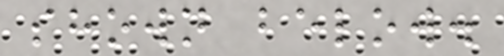shown below.
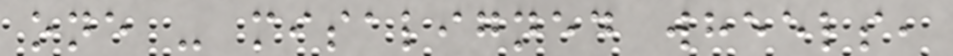one - misaligned wheels,
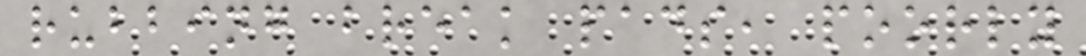rubbing break pads, poorly
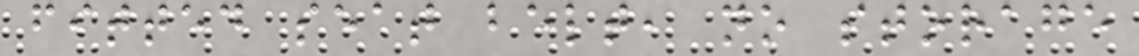fitted seat belt, no storage
